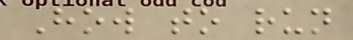How to run
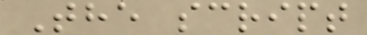The script
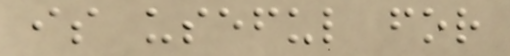is useful for
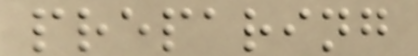preparing
